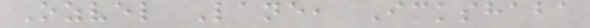Ozvel Lane, Ickshaba
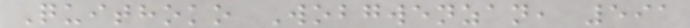Quithoko Wobgwenzan, 591
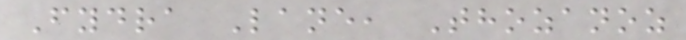Fydra Lane, Thozanoz
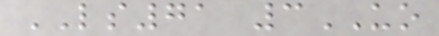LS71 3UO
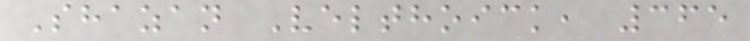Shazan Velthoick, 365
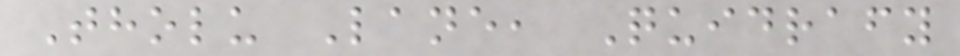Tholu Lane, Quidrafy
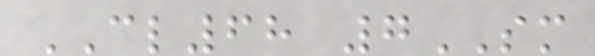CL68 7SM
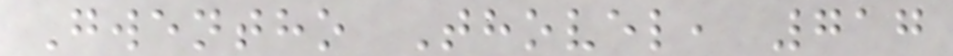Gwentho Thovel, 717
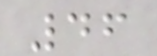46
